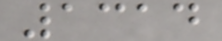1314
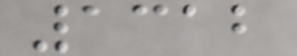1312
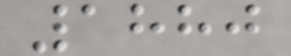1880
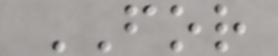FOR
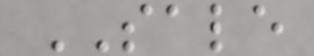SALE
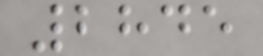2845
